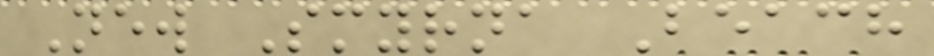New Smyrna Beach
